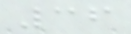36
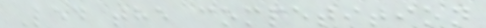Led the competition
